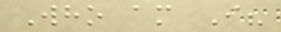Who am I?
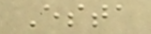Esta
